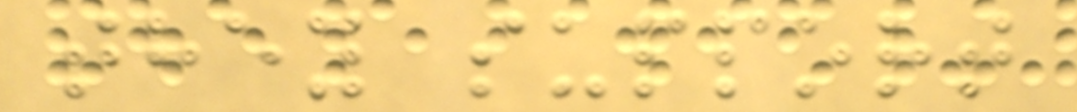they support
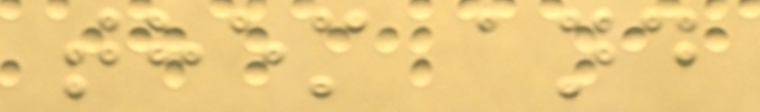them and
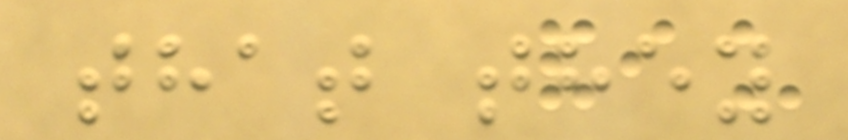that they
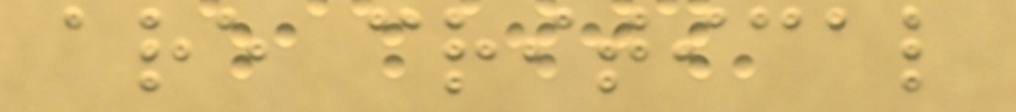are critical
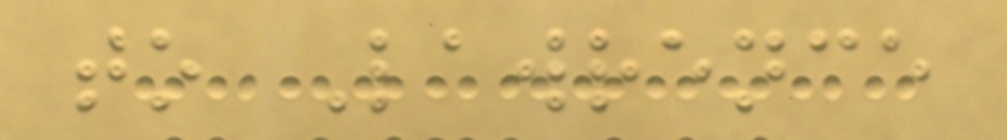to Lawrence
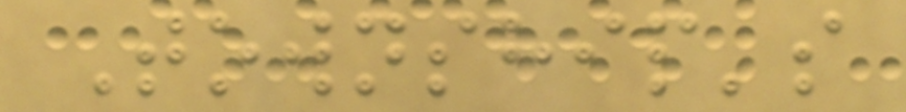Township's
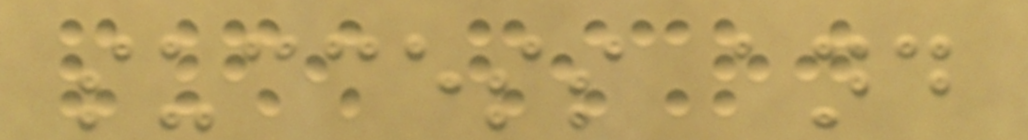success and
